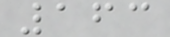163
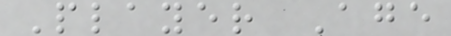Player Age
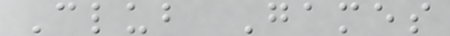Club Games
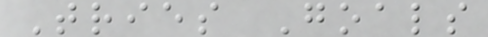Tries Goals
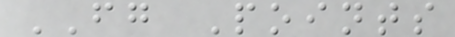FG Points
